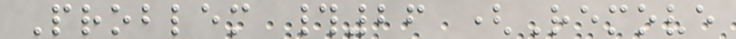Problem #26 (Remove
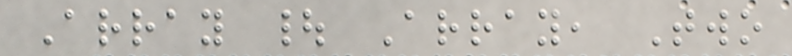Array | Array, Two
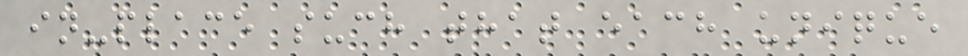in-place such that each unique
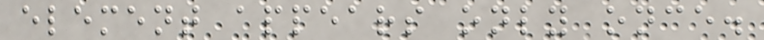element appears only once.
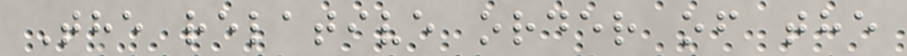The relative order of the
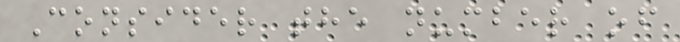Consider the number of
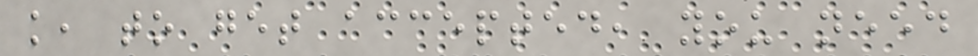k, to get accepted, you need
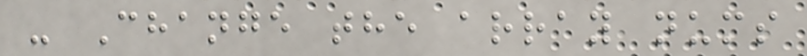- Change the array nums
